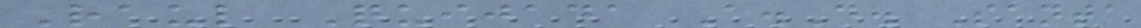Raul Quijada A.D. Santa
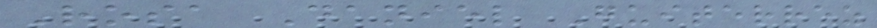Rosa Daniel Guiterrez
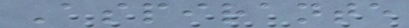Aspirante
